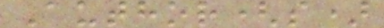Author(s)
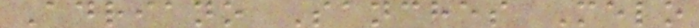Adriano Sanches Melo
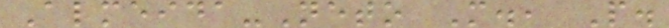Almeida-Neto M., P.
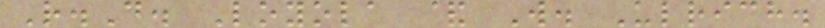R.D. Loyola & W. Ulrich.
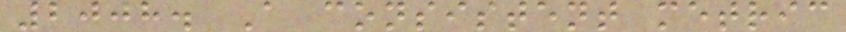2008. A consistent metric
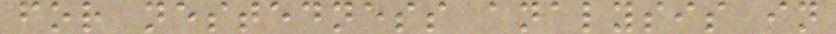for nestedness analysis in
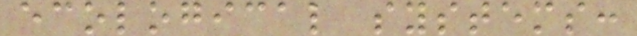ecological systems:
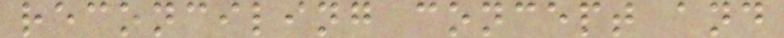reconciling concept and
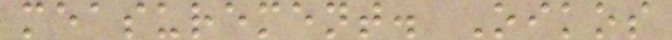measurement. Oikos
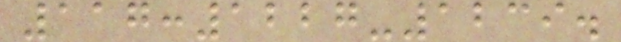117:1227-1239.
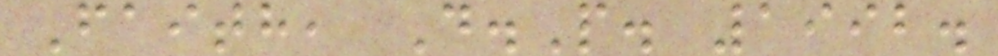Faith, D.P. 1992.
